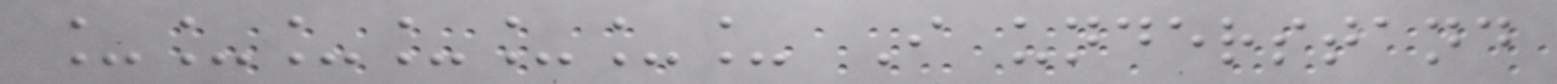_______ I understand
